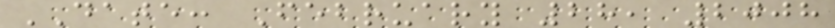DATE: February 28, 2008
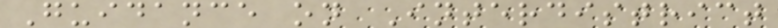Guidance on Interdistrict
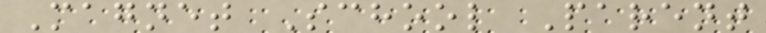Magnet School Parent
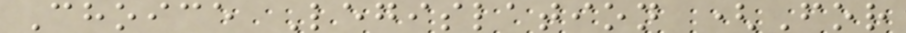Choice Legislation (For
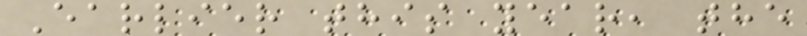Earlier this year, the
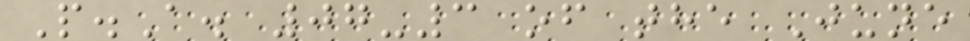P.A. 07-3 of the June
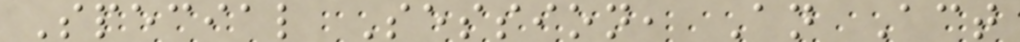Special Session, An Act
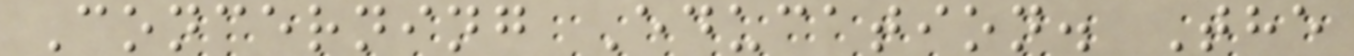Concerning Education. The
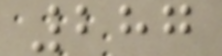287
